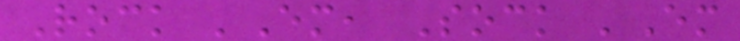Rock 'Em, Sock 'Em
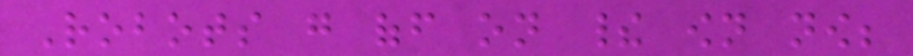Robots go off on their own now;
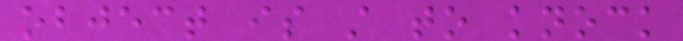object is still to knock
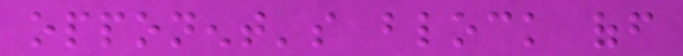opponent's block off
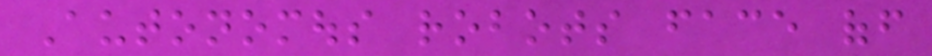Autonomous robots face off
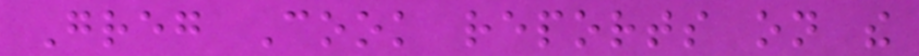Greg Cook reports on the
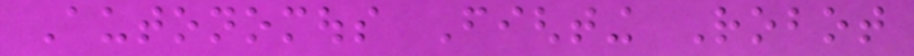Autonomous Fighting Robot
